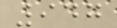947
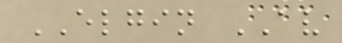ELGIN AV
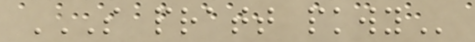S PRATT PKWY
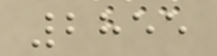2855
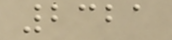2321
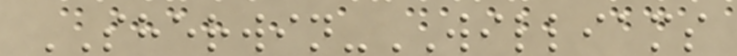SHERWIN-WILLIAMS
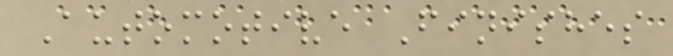Automotive Finishes
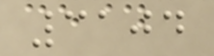3104
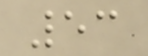53
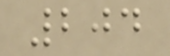204
